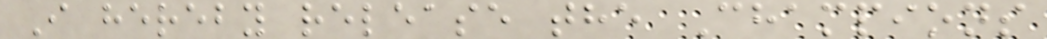I hereby release the Champions
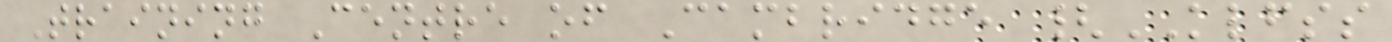Training Centre of Cambridge {KLFSS
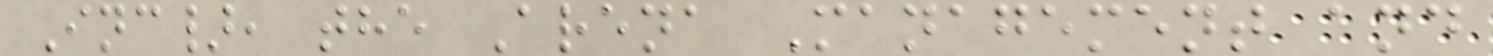Inc}, the Arena Management and
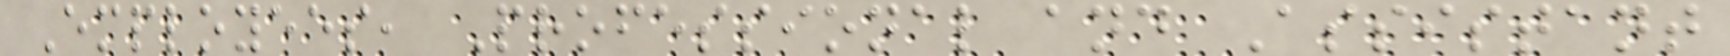Employees, Professional and Assistant
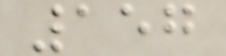157
